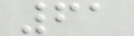61
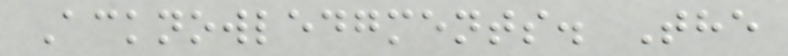Acknowledgments. The
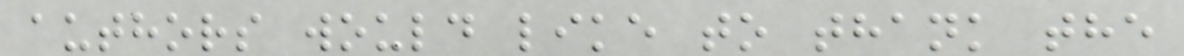authors would like to thank the
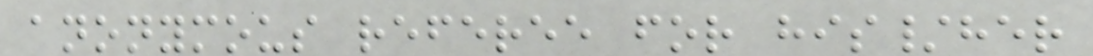anonymous referee for his/her
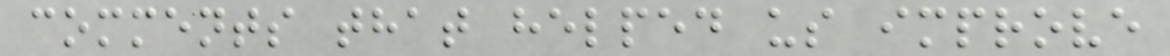comments that helped us improve
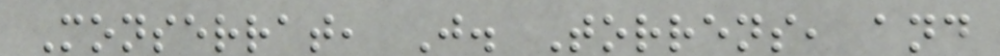Monserrat, J. Torrens, and
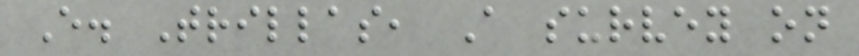E. Trillas, A survey on
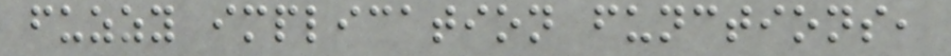fuzzy implication functions,
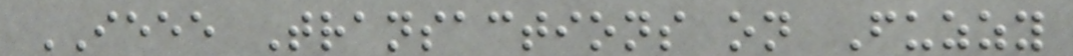IEEE Transactions on Fuzzy
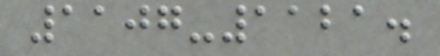1107-1121.
